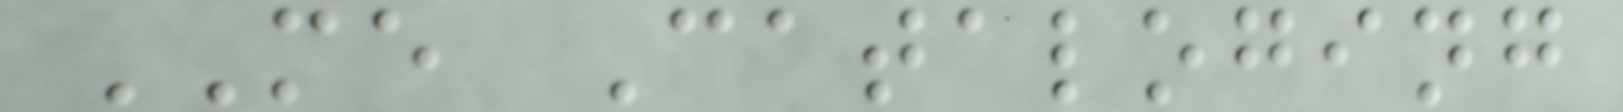ME Cataloging
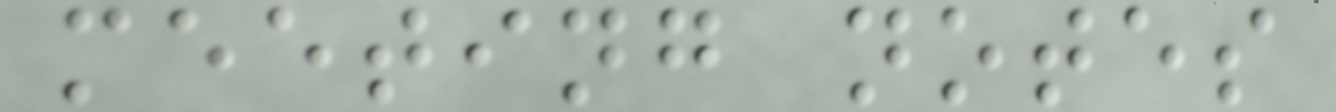meeting notes
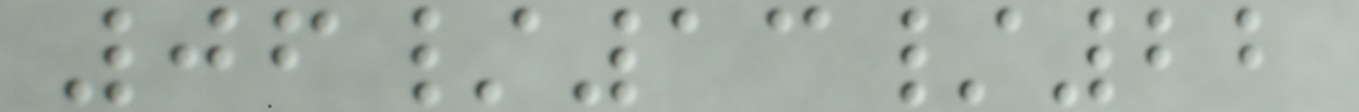06/13/22
